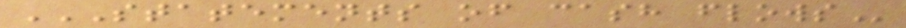STATEMENTS OF CASH FLOWS
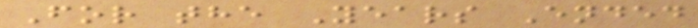For the Years Ended
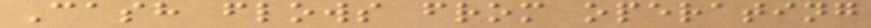Cash flows from operating
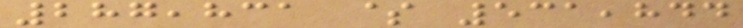287,831 $ 531,844
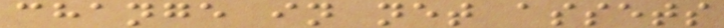change in net assets
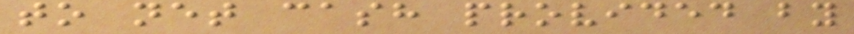to net cash provided by
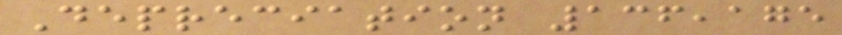Depreciation 136,175
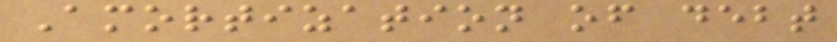Amortization of debt
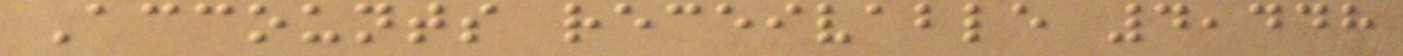Accounts receivable 4,448
